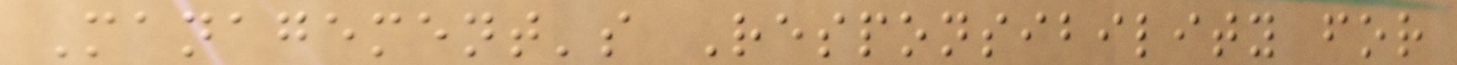Management's Responsibility for
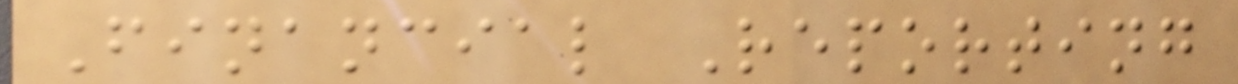Financial Reporting
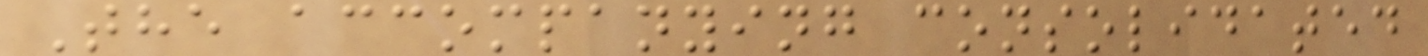The accompanying consolidated
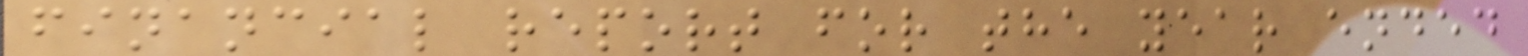financial report for the year ended
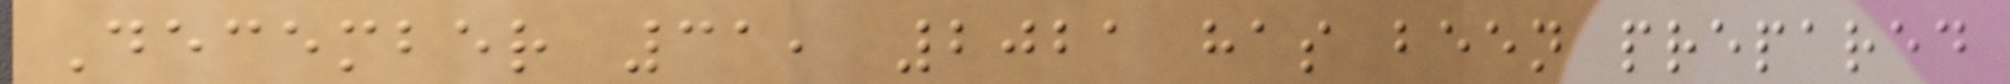December 31, 2021 has been prepared
